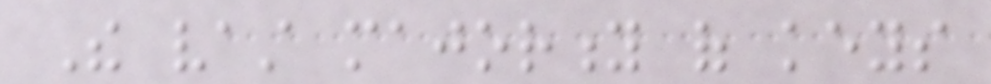The vast majority of keys
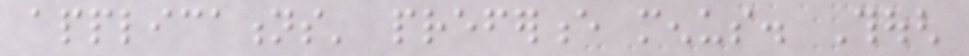applications' preference menus. Though
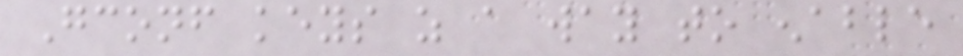Gconf keys as a way to enable
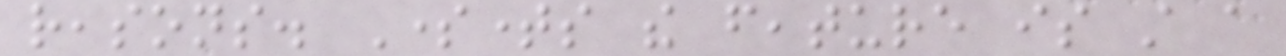reasons. Sometimes the feature is still a
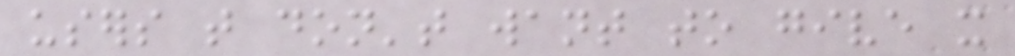users that don't want to give it
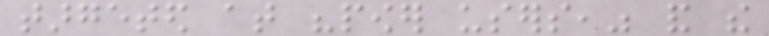targeted at "power users," and the
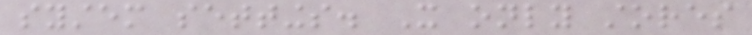system settings. It only stores
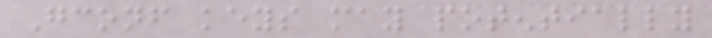Gconf keys may potentially
